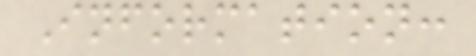Information:
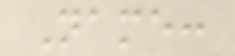Name:
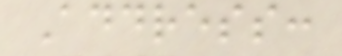Address:
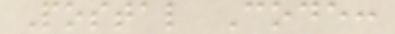Postal Code:
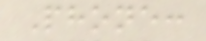Phone:
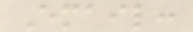Email:
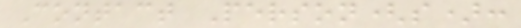Contact Person(s):
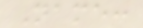Name:
